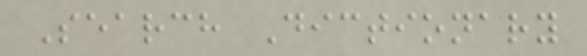Search Dictionary
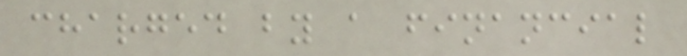charged by a financial
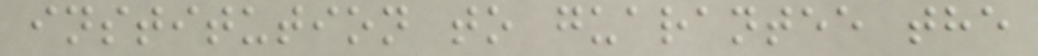institution to guarantee the
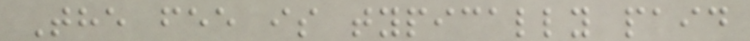The fee is typically paid
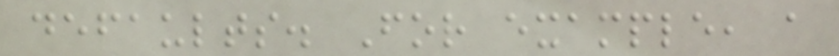defaults. For example, a
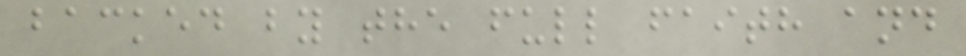backed by the full faith and
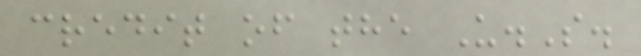credit of the U.S.
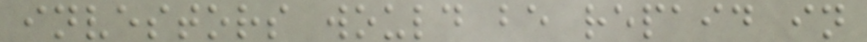investors would be repaid in
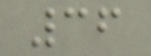36
